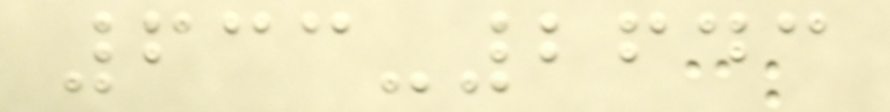633-2643
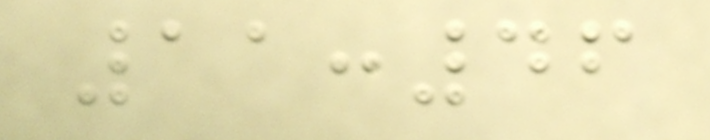11:46
